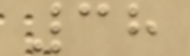38
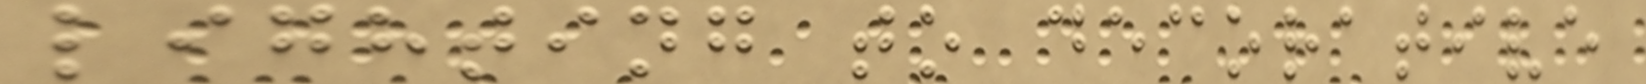lighting to decorative
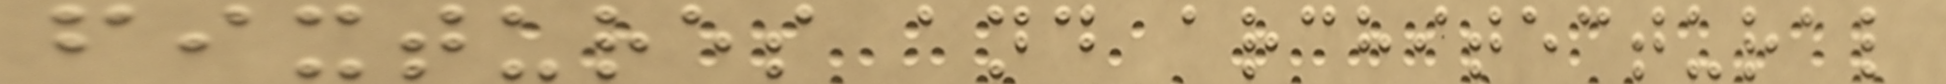fixtures and architectural
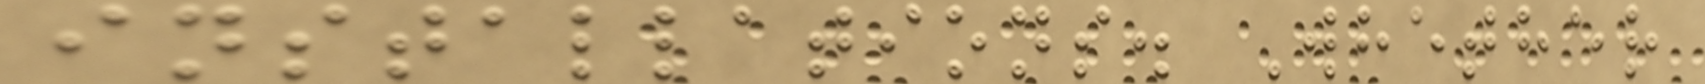installations. Whether
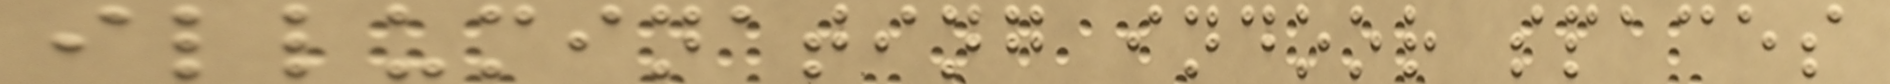illuminating indoor spaces
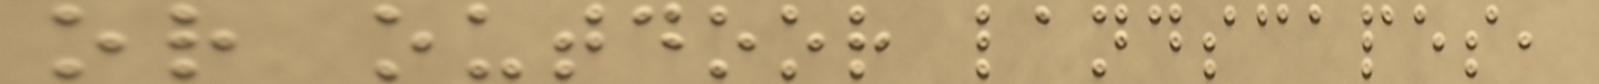or outdoor landscapes,
